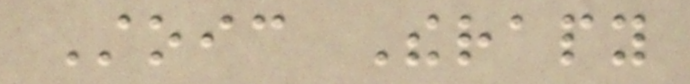Stoic Therapy
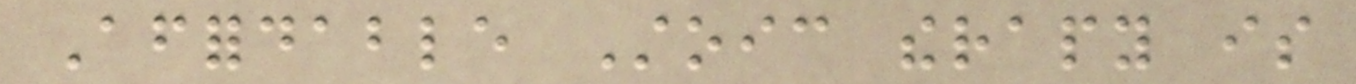Affordable Stoic therapy is
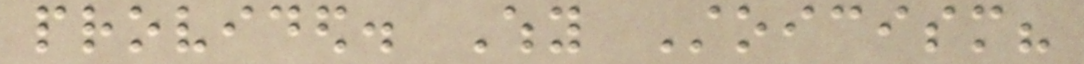provided. Why Stoicism?
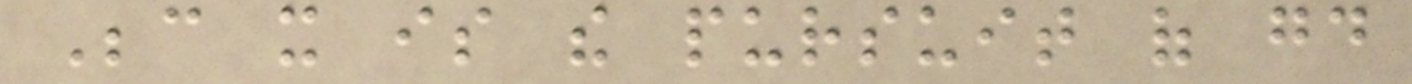Because it is the pursuit of good
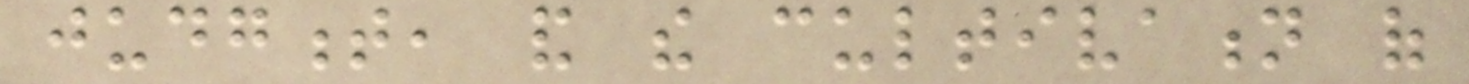judgment, and the cultivation of
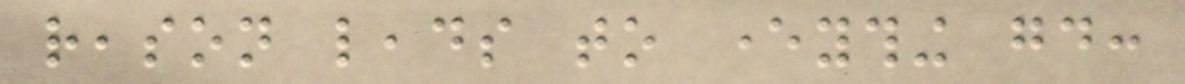reason leads to everything good:
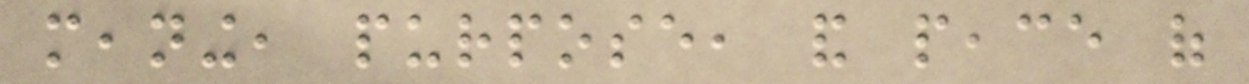meaning, purpose, and peace of
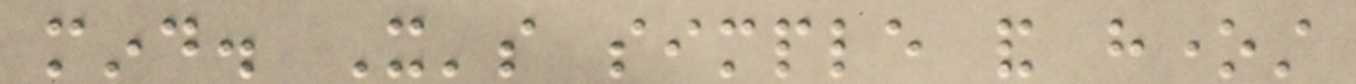mind. It's simple and honest
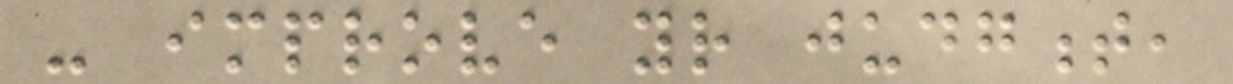- improve your judgment,
